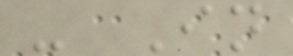- In
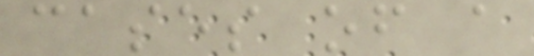cases of a
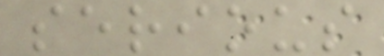serious
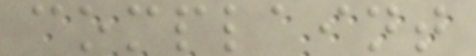complaint
